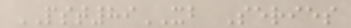PST89XB Series
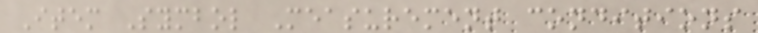Item Symbol Measurement conditions
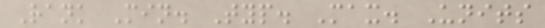Rank Min. Typ. Max. Units
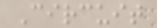Circuit
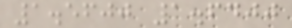1.5600 1.6400
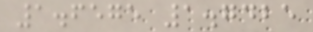1.6575 1.7425
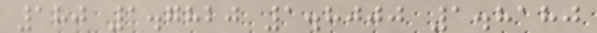180 1.7820 1.8000 1.8180
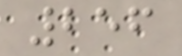256
